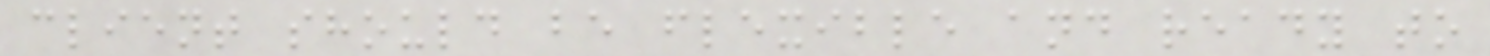client should be flexible and ready to
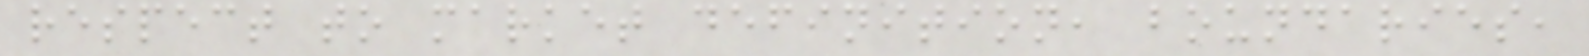respect to market definition, boundaries,
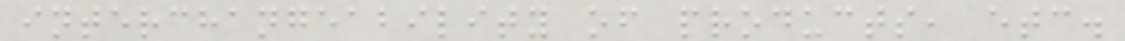interchangeability of products, etc.
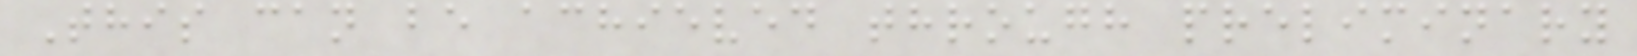This can be achieved through preliminary
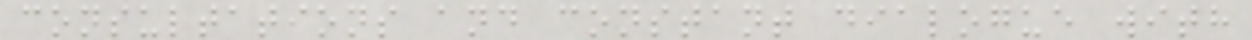consultations and constant dialogue with
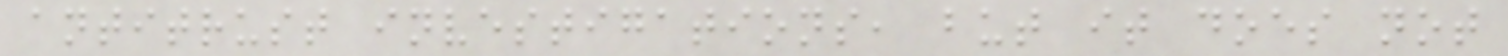antitrust investigations, but it does not
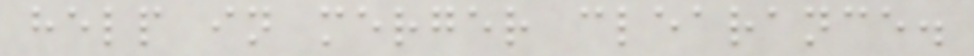help in merger clearance.
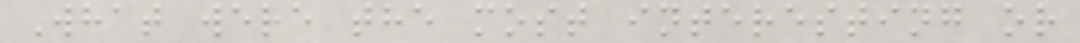What were the most interesting or
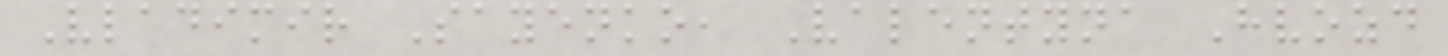Vladimir Sayenko, Valentyna Hvozd
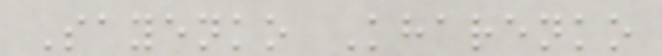Sayenko Kharenko
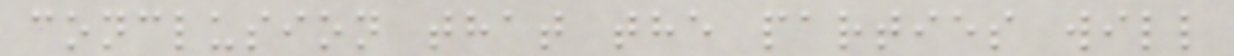conclusion that the parties will
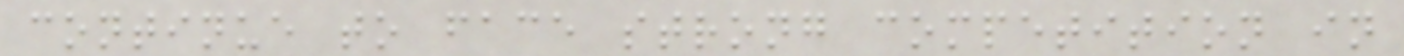continue to face strong competition in
